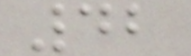42
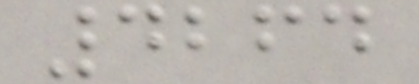4264
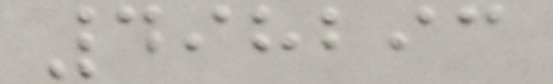498293
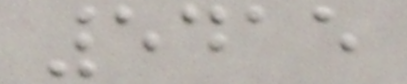5415
